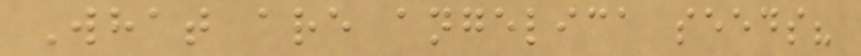What are angelica seeds?
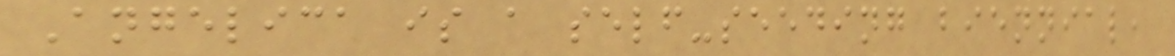Angelica is a self-seeding biennial,
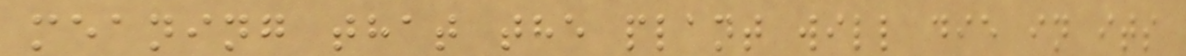meaning that the plant will die in its
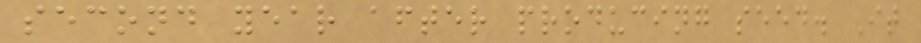second year after producing seed. It
